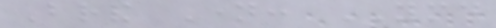Brand Name: YMD
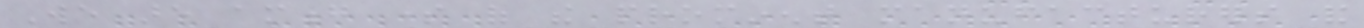We are among some of the prominent manufacturers and
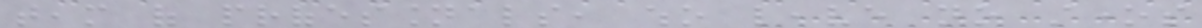team of professionals, who leave no stones
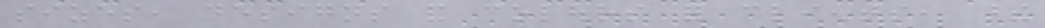sizes, designs and colours for clients, these
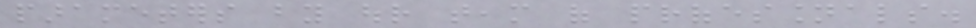parameters by our team of professionals.
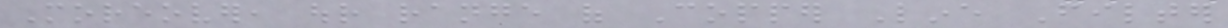Moreover, our range of Copper Line Filter
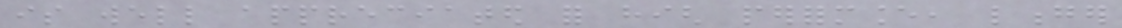is well appreciated for high performance, longer
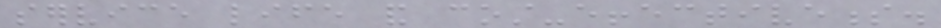service life and cost-effectiveness.
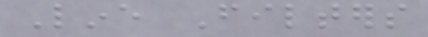Line Filters
